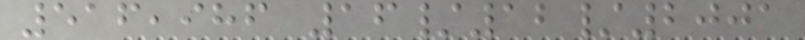516,986 16/12/2001
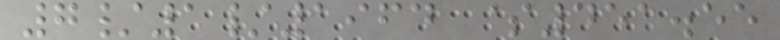7/1/1964 $451.55
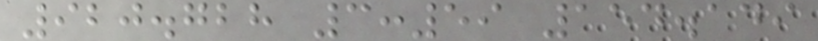920.728 3:59 154.149
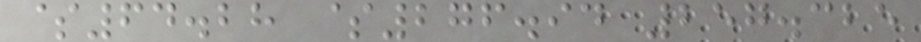$64.28 $276.94 257.325
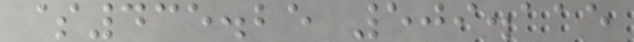$435.25 509.115
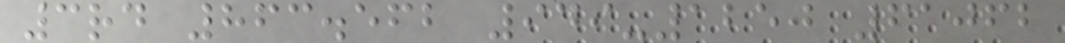3rd 863.562 949-1250 61062
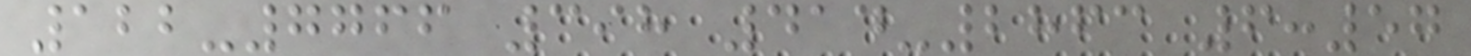122-7766 398 414-2863 6:57
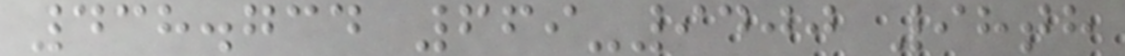438.734 669-9400 98th
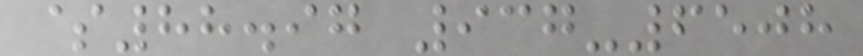$88.97 937-6508
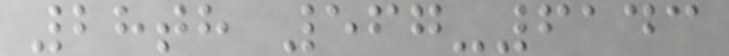28th 567-6143
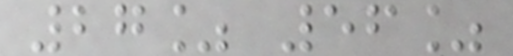27% 56%
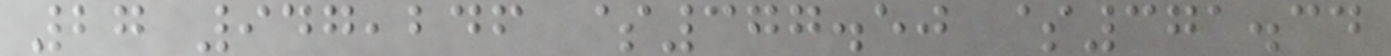27 947,246 $377.50 $371.34
